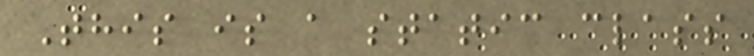This is a static class
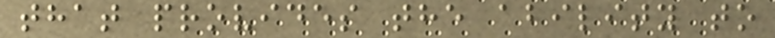that provides the ability to
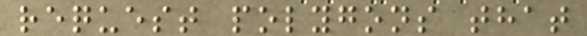request polygons that
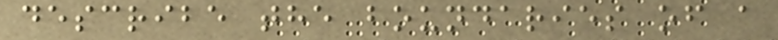describe the boundaries of a
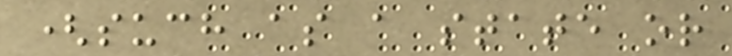(such as a state or
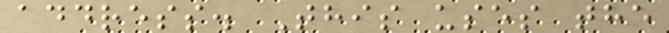address. This uses the
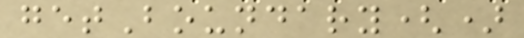getBoundary()
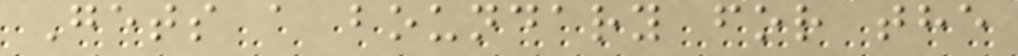Gets a boundary for the
